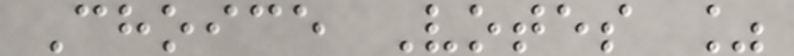Choice Votes %
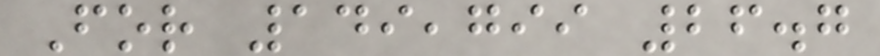For 149,799 26.7
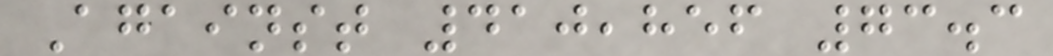Against 410,856 73.3
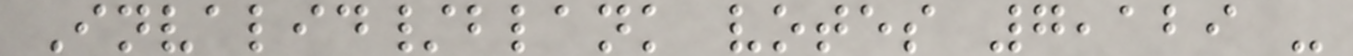Invalid/blank votes 7,129 -
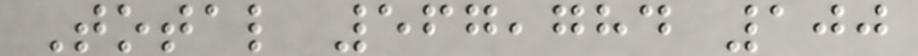Total 567,784 100
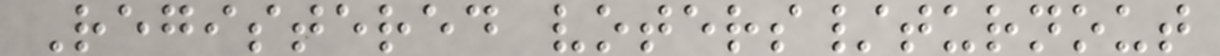Registered voters/turnout
